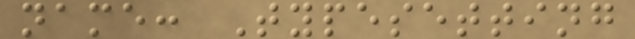name: Typesetting
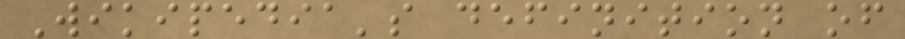Wikipedia's definition of
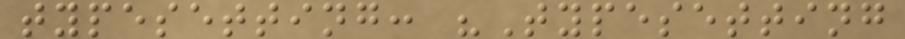typesetting: "Typesetting
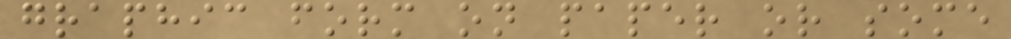graphic form on paper or some
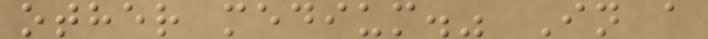other medium." In a
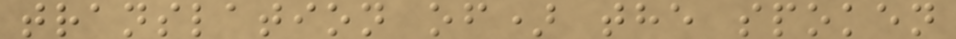translation of) the spoken
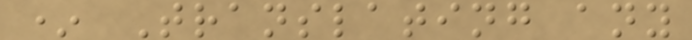* Translating any
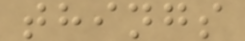things
